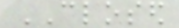CLOSED
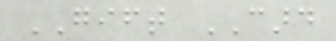GIFT CARD
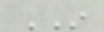IN
